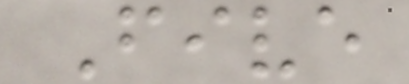Five
